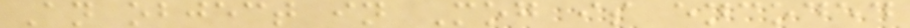An object in Mog is encoded
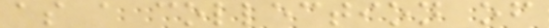as a collection of
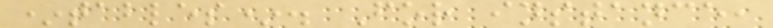*tables*. For instance,
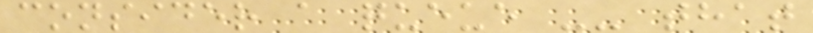consider a queue -- that
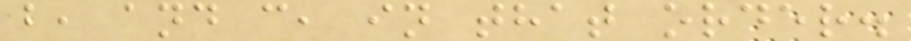b, and c, in that order.
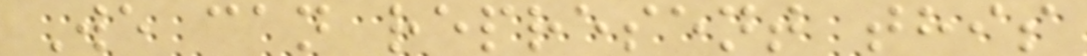We can represent this
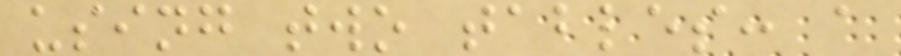using two tables: a
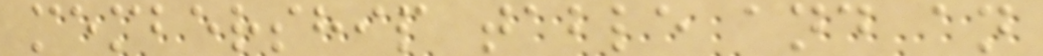membership table and an
